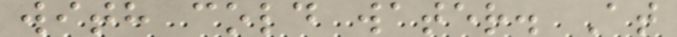with cold water. At
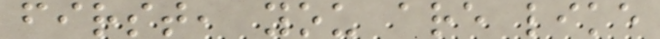first, you are like
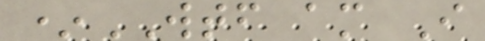*WTF am I
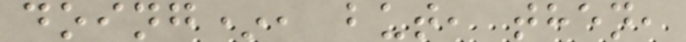doing*, but, then,
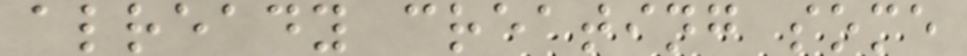already creating some
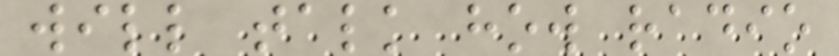will talk how radio
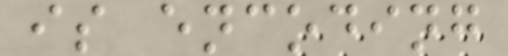is encoding
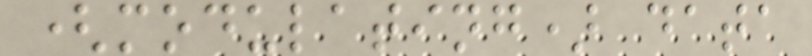(modulating) data
